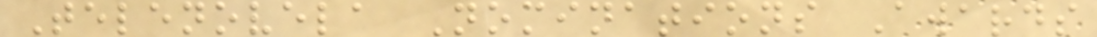Telenovela Nominations Awards
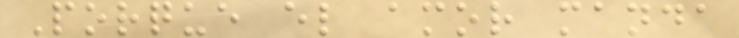Porque el amor manda
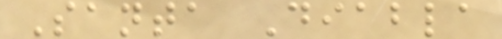Santa Diabla
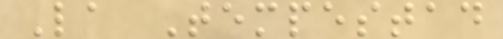La Tempestad
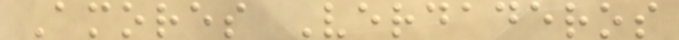Amores Verdaderos
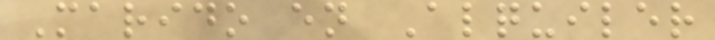Marido en Alquiler
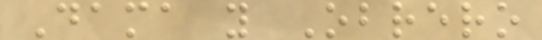Dama y Obrero
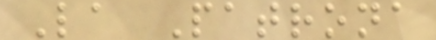La Patrona
